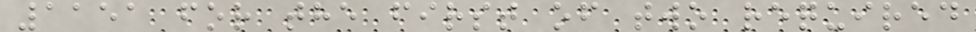1151 for the first of two required
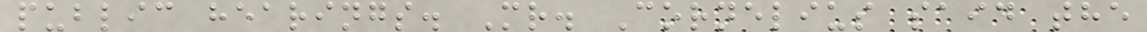public hearings. Mr. Cornelius said the
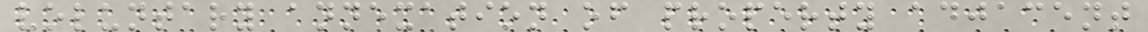voluntary annexation of property adjacent
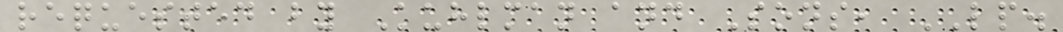requested by Kuhlman and Sons, LP.
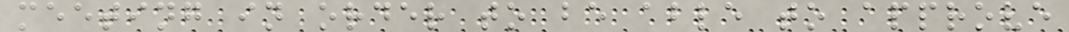meeting in order to be able to approve
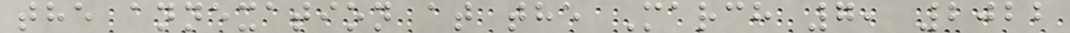the annexation at the March 7, 2022
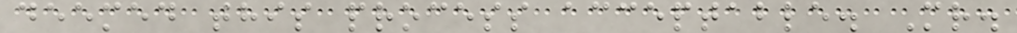deemed this process acceptable. Mr.
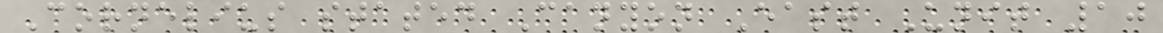Cornelius stated Canyon East Unit 10
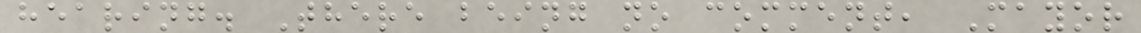hearing. There being no comment, Mayor
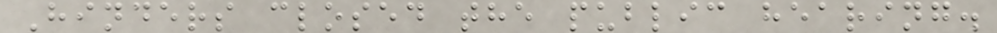Hinders closed the public hearing.
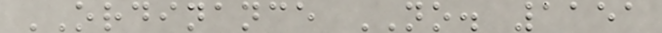ORDINANCE NO. 1151
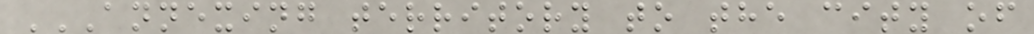ANNEXING TERRITORY TO THE CITY OF
